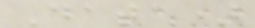Data)
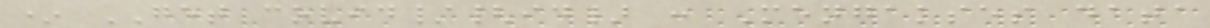* GET covid/{id} : Mengakses data
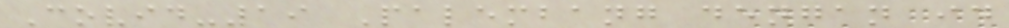Covid-19 Palembang dengan id
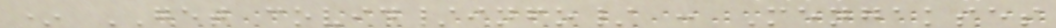* GET covid/info/ : Mengakses
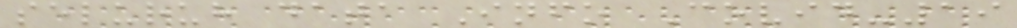seluruh data Info Covid-19
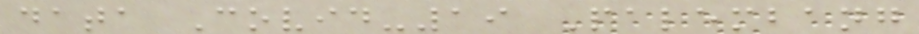data Covid-19 Palembang
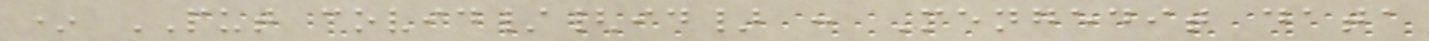* PUT covid/{id} : Mengedit data
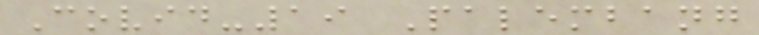Covid-19 Palembang
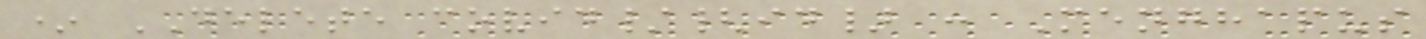* DELETE covid/{id} : Menghapus
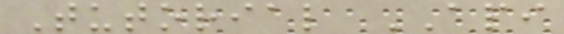Tutorial API
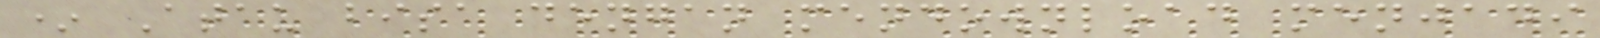* Atau bisa dengan mendownload menjadi
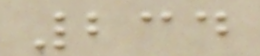234
